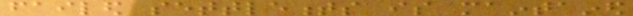failed settlements is maintained
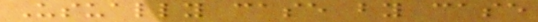Usually case by case
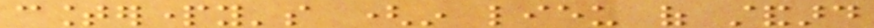counterparty's (in lieu of standard
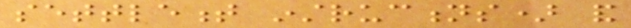settlement instructions) and
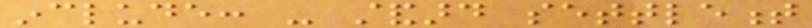include: - standard settlement
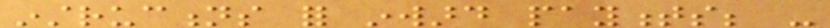instructions for inward payments; -
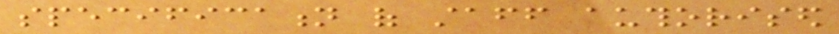specification of staff authorised
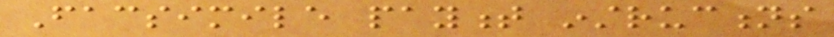Facsimile payment instructions
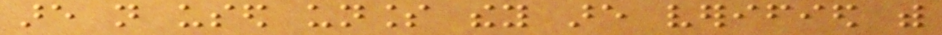are not used unless they are verified with
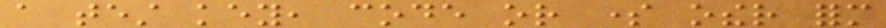a test key, code or some other form
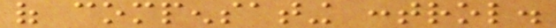of compensating control.
